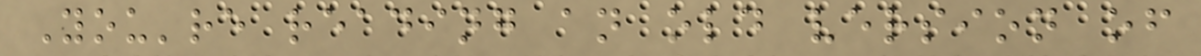You're reading an old version of
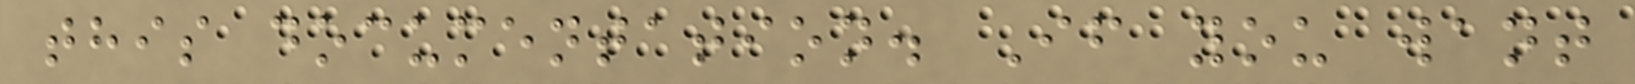this documentation. If you want
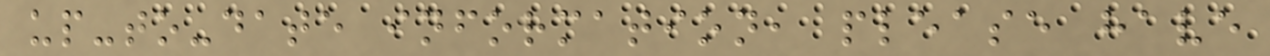up-to-date information, please have
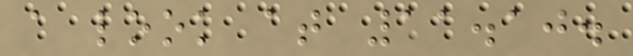a look at 11.10.
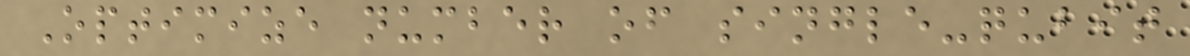Optimize number of single-qubit
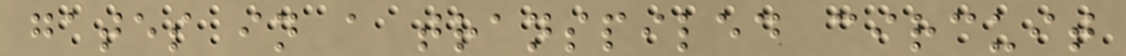gates in a transpiled circuit
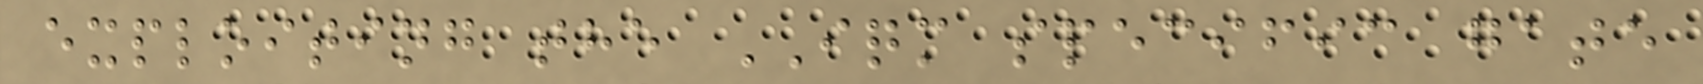exploiting the IQM specific gate
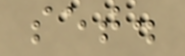set.
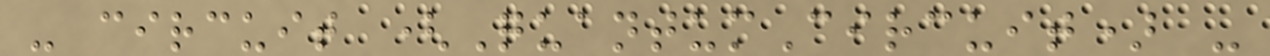- circuit (QuantumCircuit) -
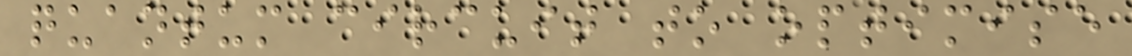quantum circuit to optimise
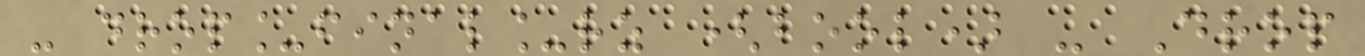- drop_final_rz (bool) - Drop
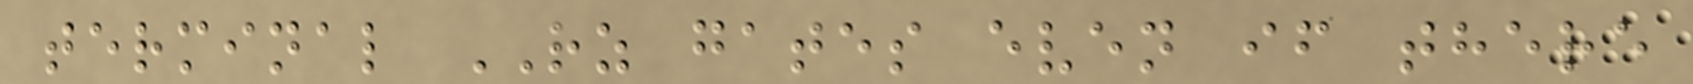terminal RZ gates even if there
